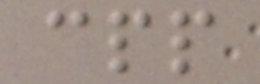cpp
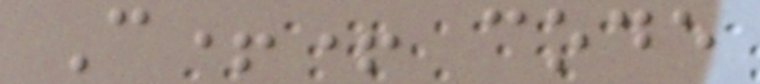C++ code
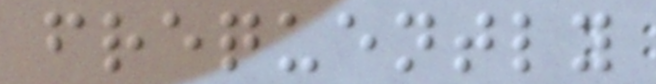frequently
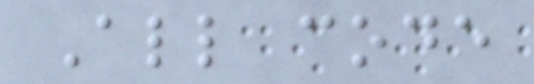All code
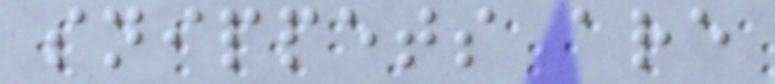snippets are
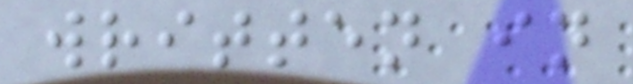written in
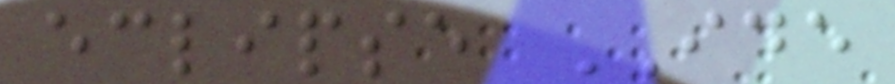eclipse IDE
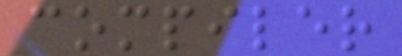compiler
